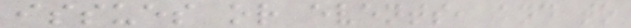issues or events, and to
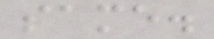same.
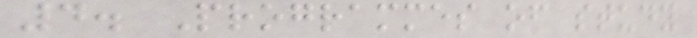4. Programmes of study
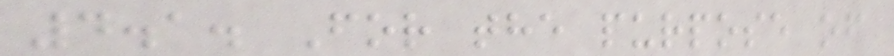4.1. For the purpose of
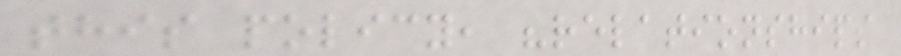this policy, "relationships
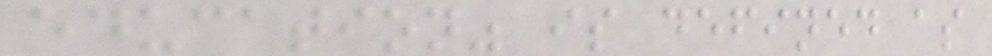education" is defined as
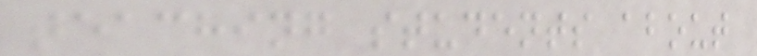teaching students about
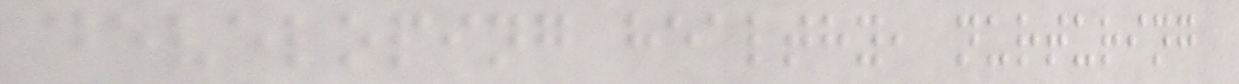developing healthy, nurturing
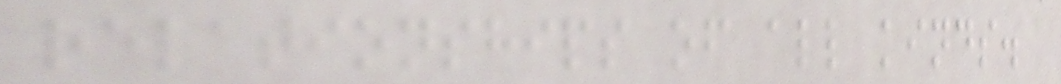relationships of all kinds.
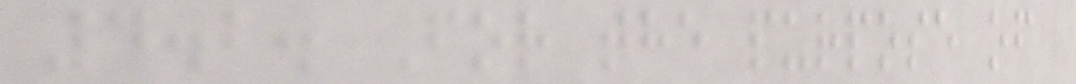4.2. For the purpose of
